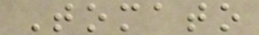Tomato
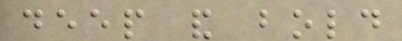deep and bold
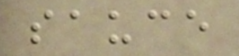sauce
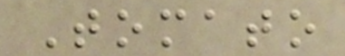Tomato
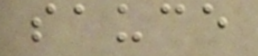sauce
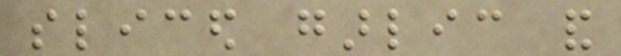sliced garlic and
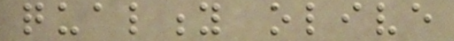quality olive
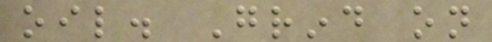oil. Grind on
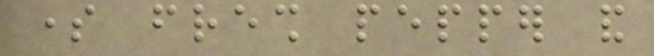some fresh pepper and
